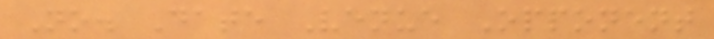No. Date Venue Opponent
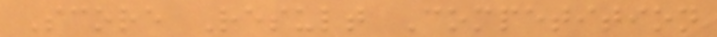Score Result Competition
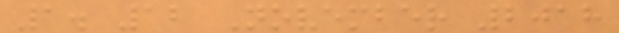1. 12 November 2018
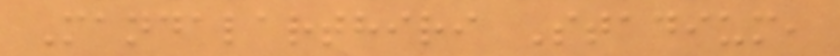Mandalarthiri Stadium,
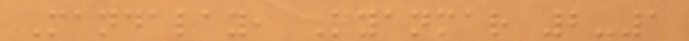Mandalay, Myanmar 2-1
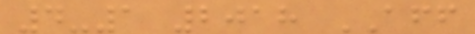4-1 2018 AFF
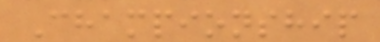Championship
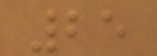25
